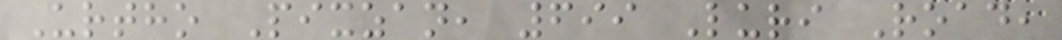Urtho Pixzan, 699 Luri Road,
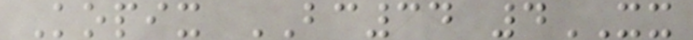Kopix BC34 4XX
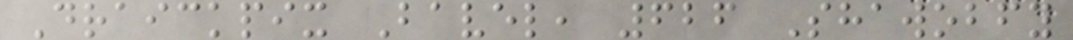Draickpix Bavel, 626 Shawobfy
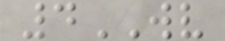4WV
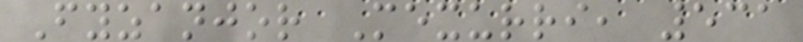Fyzanjor Mexurri, 531
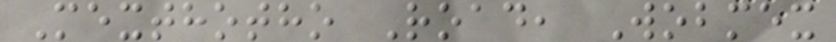Mexthotho Road, Wobmex
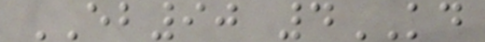EB90 4KD
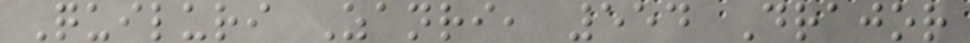Quiluri Zanri, 554 Drajor
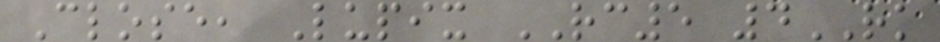Close, Lupix RC5 4RK
